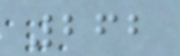262
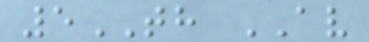5TH AV
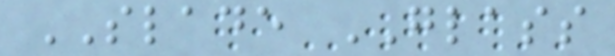SLADE GLASS
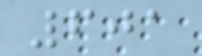601
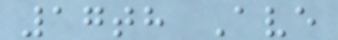17th Ave
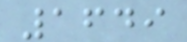1649
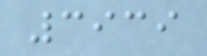3939
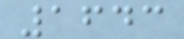1643
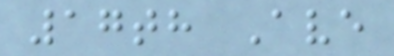17th Ave
